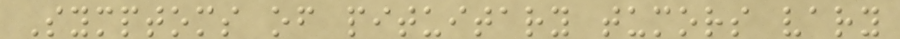Symptoms of pituitary tumors vary
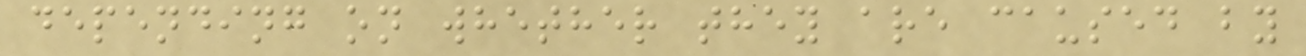depending on whether they are caused by
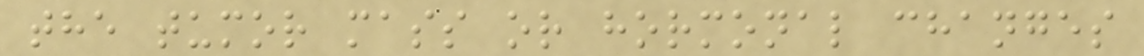the tumor mass or hormonal changes
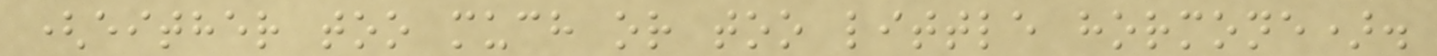(either too much or too little hormone).
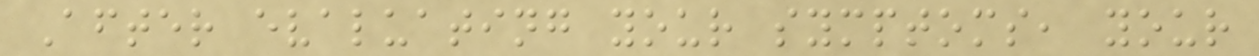After evaluating your symptoms, your
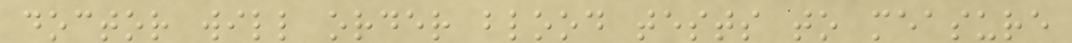doctor will order blood tests to measure
